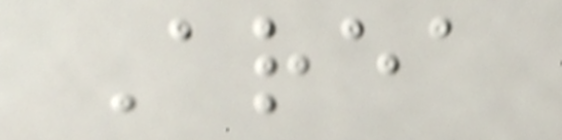Area
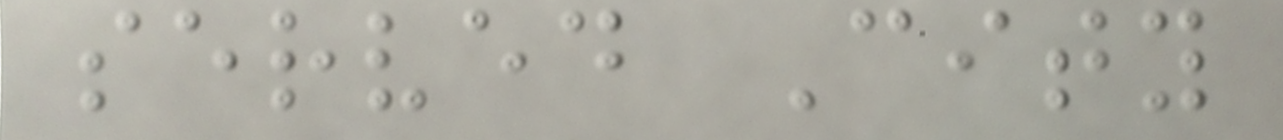served City
